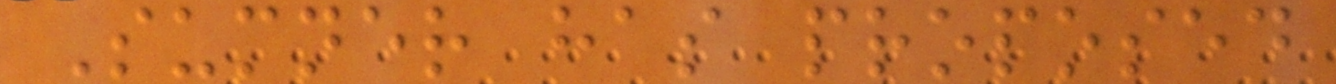Sumner has proposed
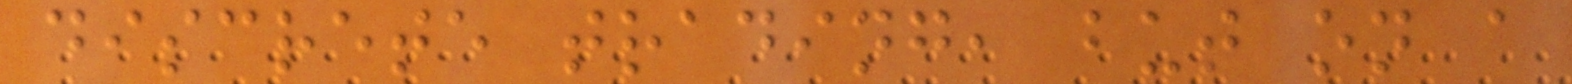discrete trading, but on a
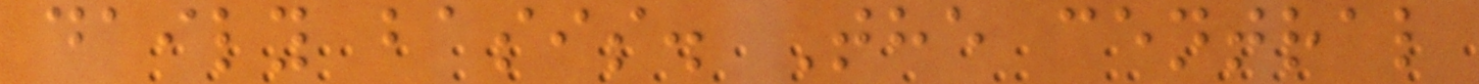daily basis. The central
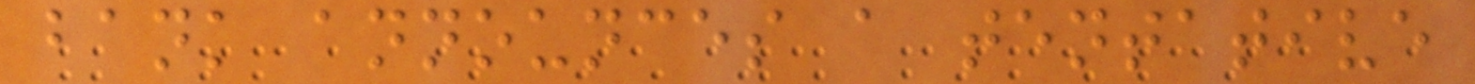bank announces a tentative
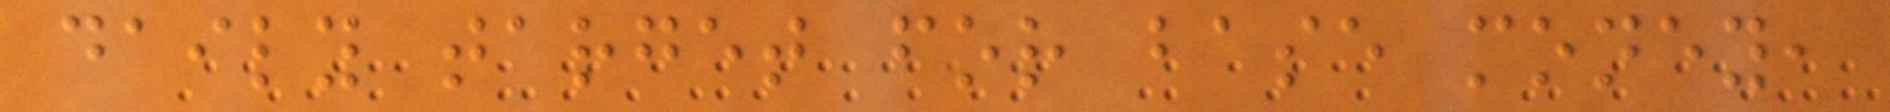daily target for base money,
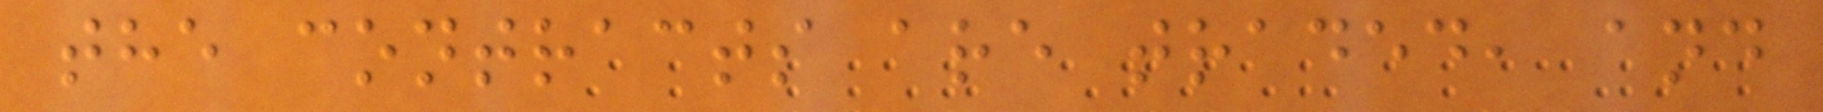the contracts are traded, and
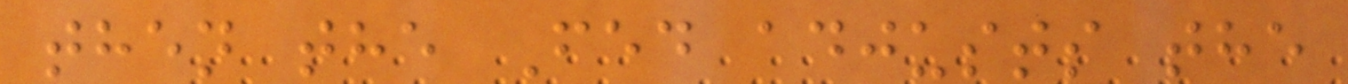then the Fed adjusts the
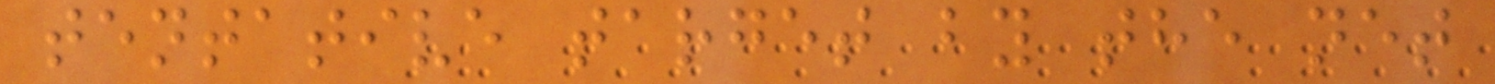tentative target by the net
